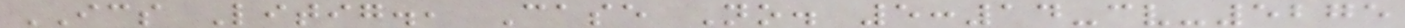ICS Litig., Case No. 5:14-cv-5275
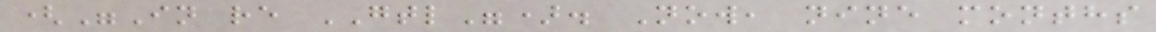("In re GTL"). Now, nine months
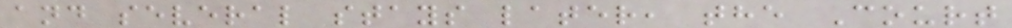and several stays later, the Court
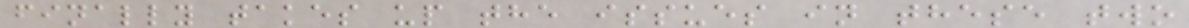finally takes up the issues in these two
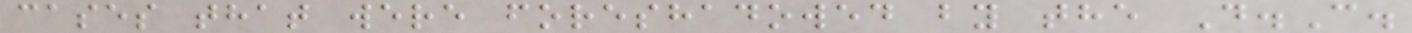cases that were foreshadowed by the D.C.
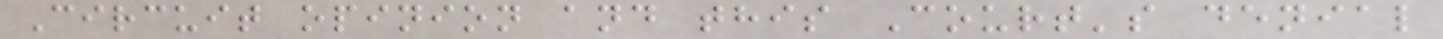Circuit opinion and this Court's denial
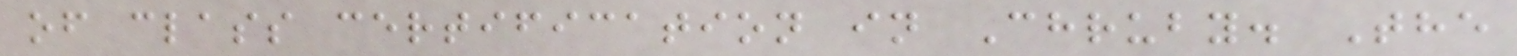of class certification in Chruby. The
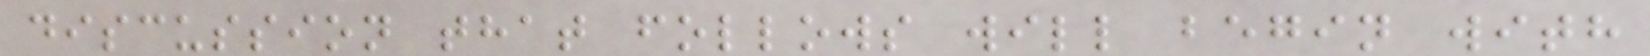discussion that follows will begin with
